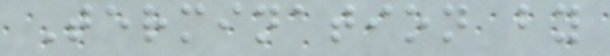Termination by
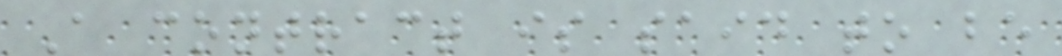A contract is said to be
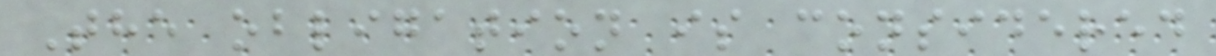The obligation is considered
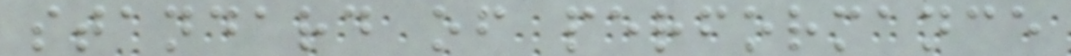standard of performance
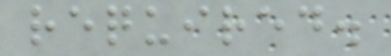required.
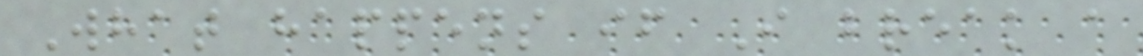What happens if I break a
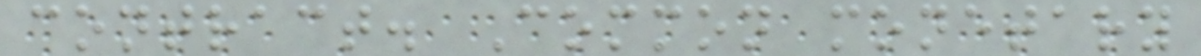contract. Common monetary
